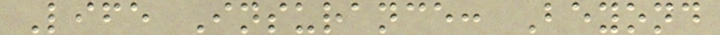Life Insurance: Beyond
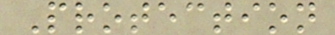Protection
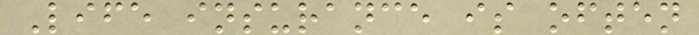Life insurance is often
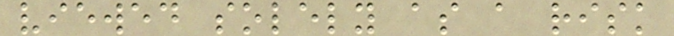viewed solely as a risk
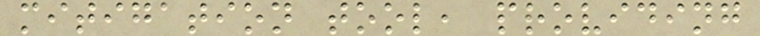mitigation tool, providing
